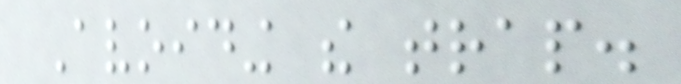Avoiding the trap.
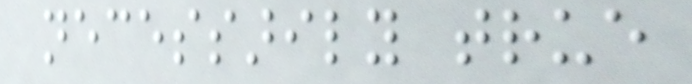necessarily true
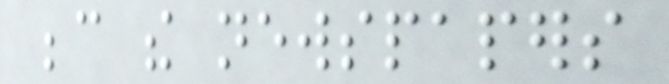because the newspapers
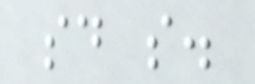said so.
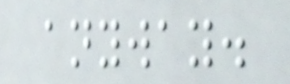anyway.
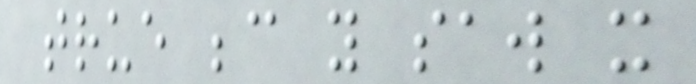true because you saw it
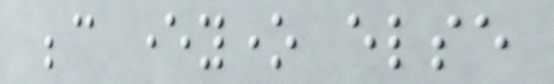because everyone else
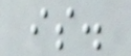is.
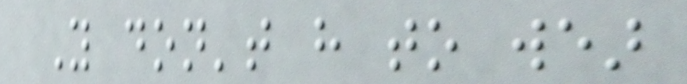You don't have to wear
